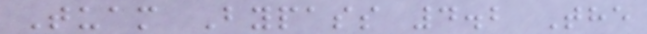Tuam Bypass 4.2 The
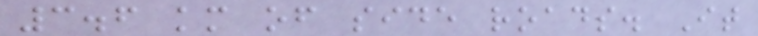3.6 km of side roads. It
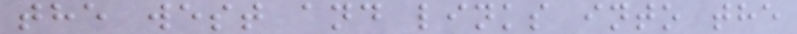the west and links into the
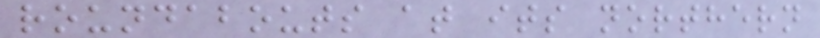roundabouts at its northern
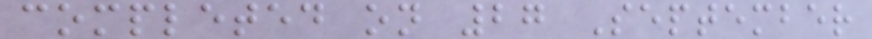completed on 27 September
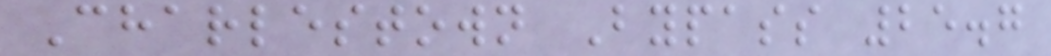Charlestown Bypass 25.7
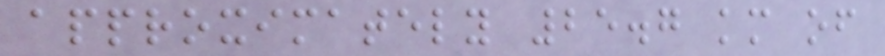approximately 25.7 km of
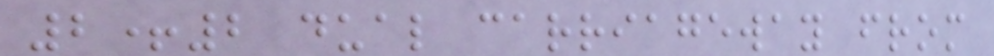2+2 dual carriageway from
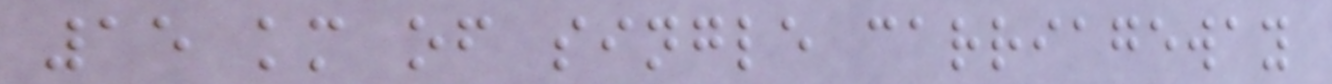15 km of single carriageway
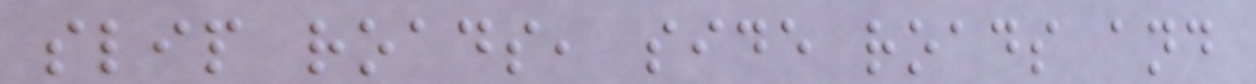slip roads, side roads and
